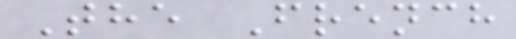The French
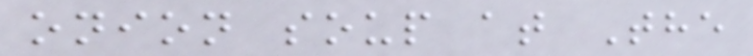onion soup at The
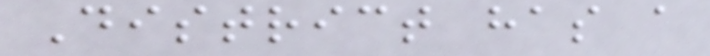District has a
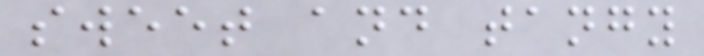sweet and tangy
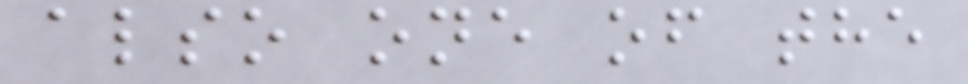also one of the
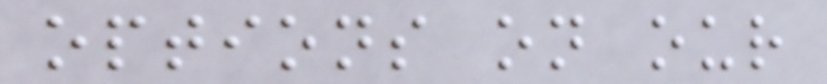options on our
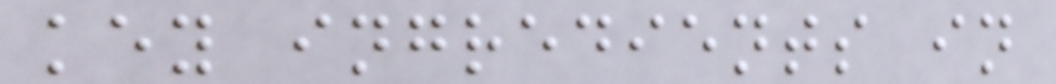key ingredients in
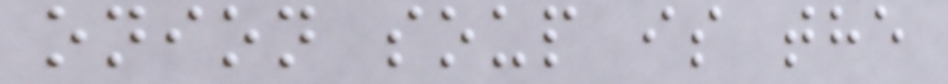onion soup is the
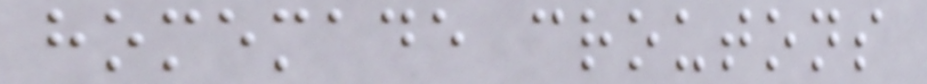homemade croutons
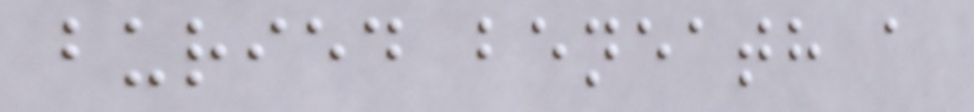buried beneath a
